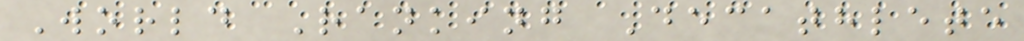World Ranking Decathlete
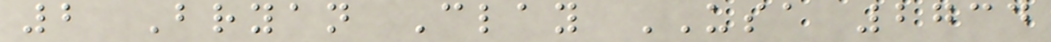2 Bryan Clay USA 2734
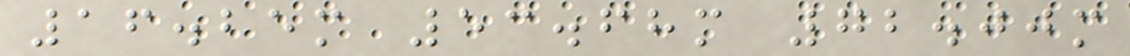16.25m 53.68m 72.00m
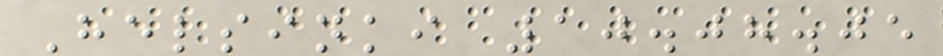Helsinki 10.08.05
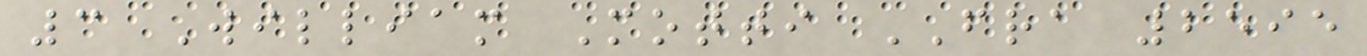3 William Motti FRA 2595
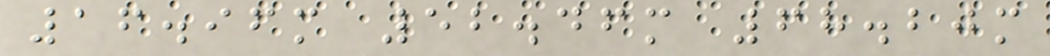16.96m 52.46m 68.20m
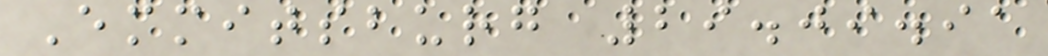Emmitsburg 29.09.91
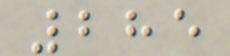285
